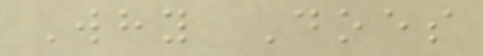Why Does
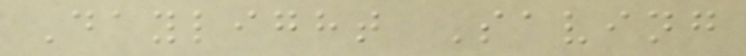Daylight Saving
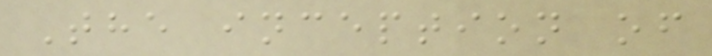The inception of
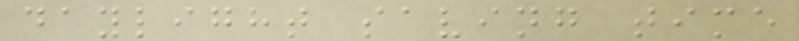daylight saving time
